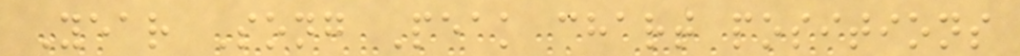Year Song Peak chart positions
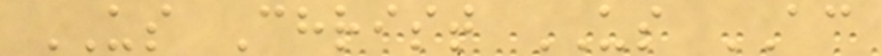US Christ US AC
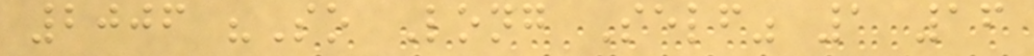2006 "So Long Self" 1 16
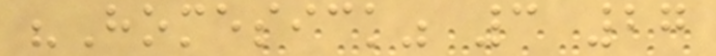"Homesick" 3 27
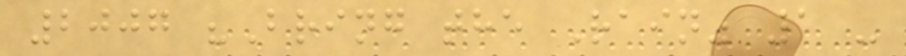2007 "Bring the Rain" 1 -
